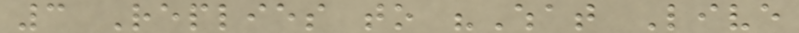3 Replies to "What Live
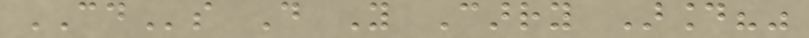CDs Do You Carry Around?"
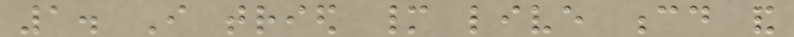1. I tried many live cd and
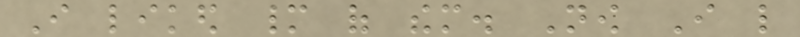I liked many of them. Now I like
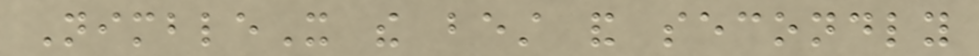NimbleX the best and secondly
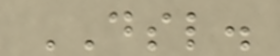DSL.
